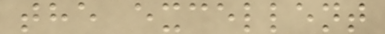the excellent
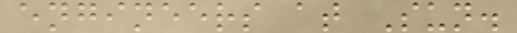engineers at Sun.
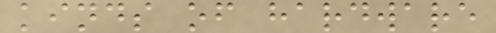kinds of hardware
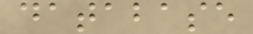database
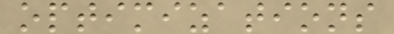optimizations
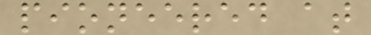pioneered at
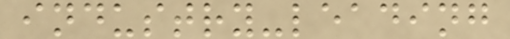industry-leading
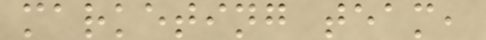marketing team,
